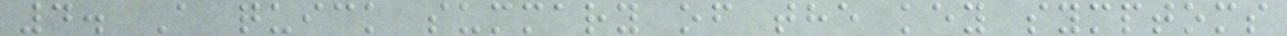4. A quick summary of the key symptoms
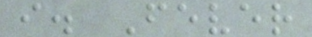i. Fever
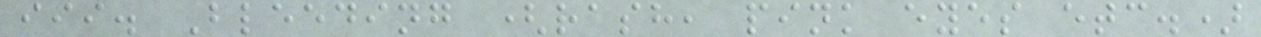iii. Bleeding (rash, pink eyes etc.)
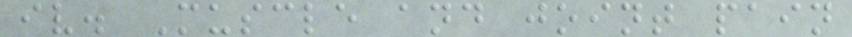iv. Muscle and joint pain
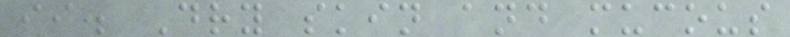ii. Dry skin and mucous
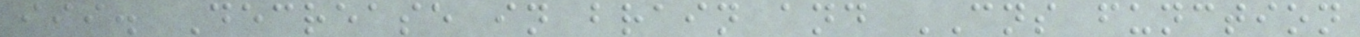iii. Decrease in brain and CNS function
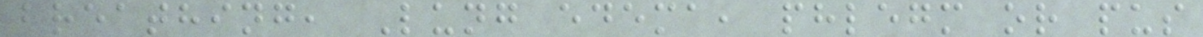breathing, Lung edema, phlegm or pus
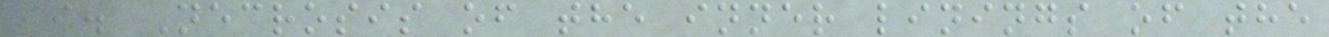ii. Necrosis of the inner linings of the
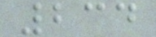234
